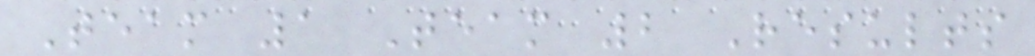Team 1 Team 2 Results
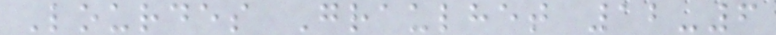Lourdes Graulhet 12-6
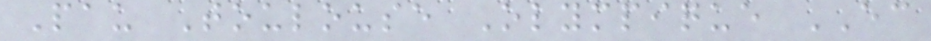Pau Toulouse Olympique EC
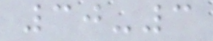30-3
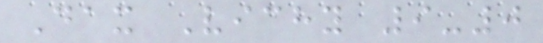Dax Vichy 9-0
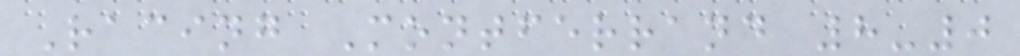Racing Montferrand 8-0
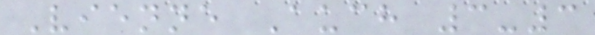Vienne Auch 3-3
